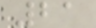21
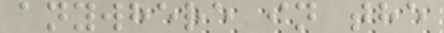anywhere in the
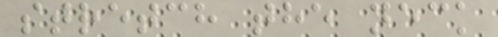stretch the neck
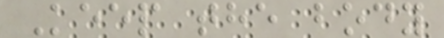Keep the body
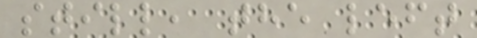still, the left
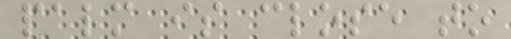palm is close to
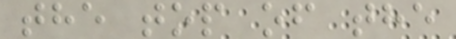the top of the
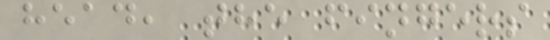head, the fingers
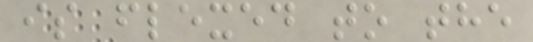is flexed to the
